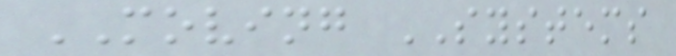MOVING SYSTEMS
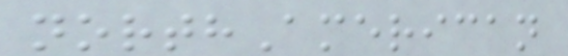northAmerican
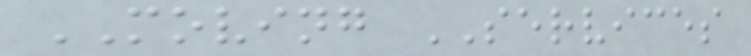MOVING SERVICES
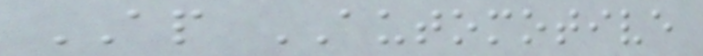AP AUTOMOTIVE
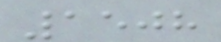1508
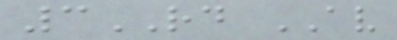3RD AV
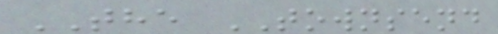THE TOWNSEND
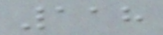118
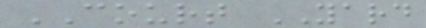COURT YARD
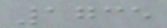1735
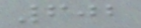602
